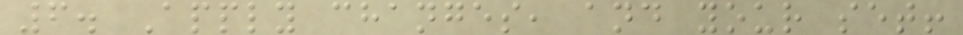6. Apply changes, and your set!
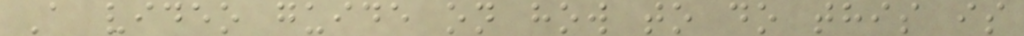A video guide on how to do this is
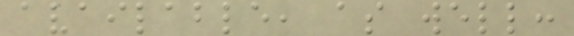available, as well:
